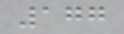177
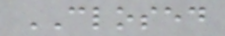CLOSED
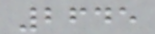2645
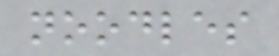noodles
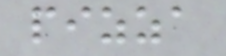pizza
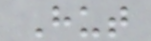Hut
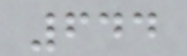644
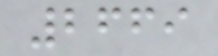2669
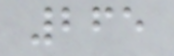265
